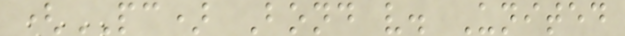(PC) Bond v. United
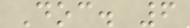Doc. 6
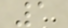1
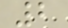2
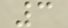3
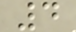4
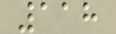118
